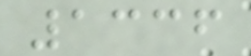1336
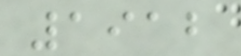1912
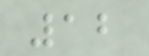12
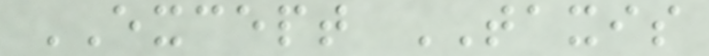EXCEPT TAXIS
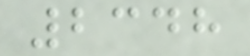2348
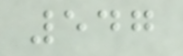547
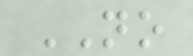NO
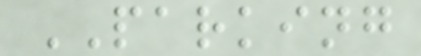PARKING
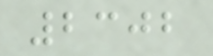2302
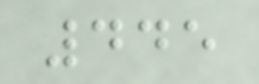445
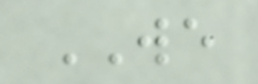WE
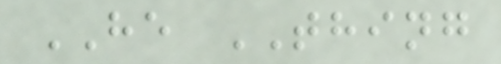HE THING
